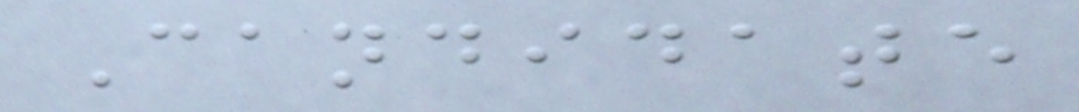Candidate
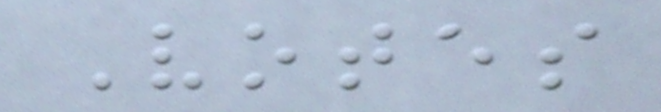Votes
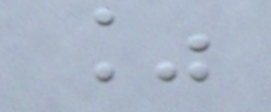%
